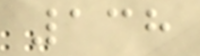138
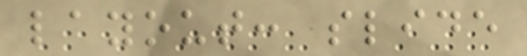layout: slide
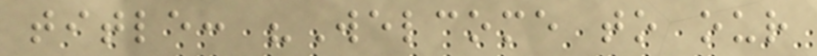title: "Welcome to our
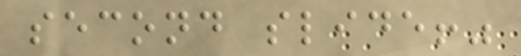second slide!"
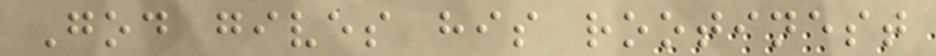God gives his rootinest
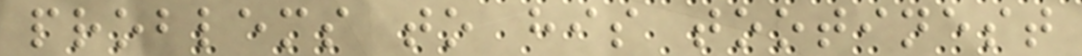problems to his tootinest
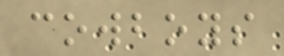cowboys
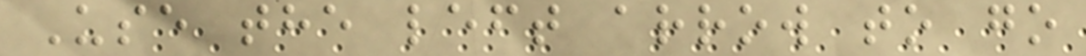Use the left arrow to go
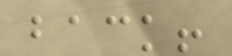back!
